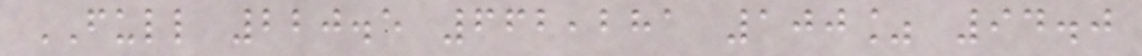FULL 220.5 662,281 100% 94.0
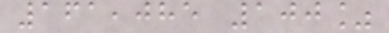161,085 100%
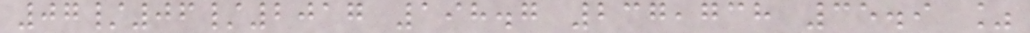07/06/2017 198.7 237,738 35.9 %
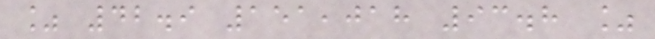% 42.9 151,018 93.8 %
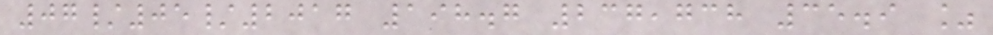07/05/2017 198.7 237,738 35.9 %
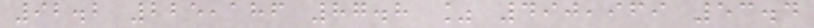92.2 225,186 87.8 % 490,969 53.4
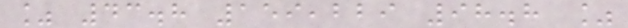% 43.8 159,229 98.8 %
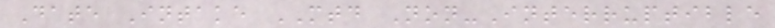Date Intake MTD Non-Interruptible
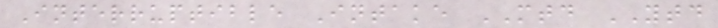Interruptible Intake MTD YTD
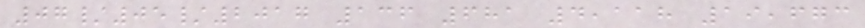07/05/2017 136 681 4,118 19,673
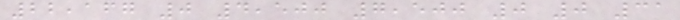22,167 0 4,500 7,500 0 0 31
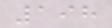198
